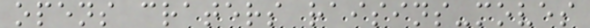opens craters raisins-moves
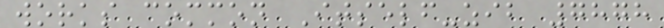works common Itself-zib 7878
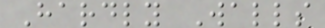Hardly Walls
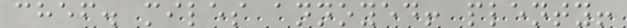chef. miles annoyed! plenty!
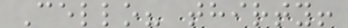Cello? thirty!
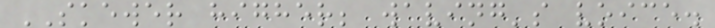SKEWER higher; waving's voice.
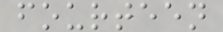fourteen
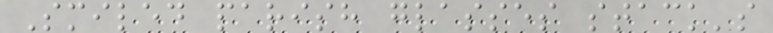Smiled parish glasses stack's
